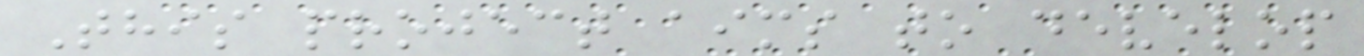This project aims to develop
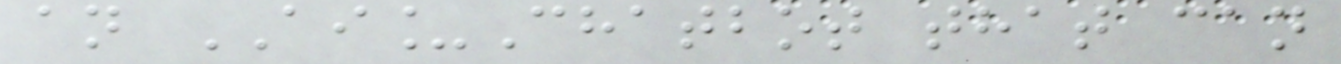an AI_Chatbot that can
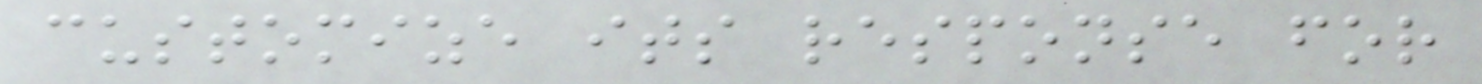customize its response for
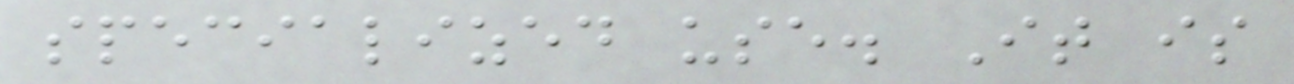specialized use. It is
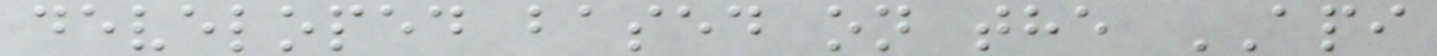developed based on the API
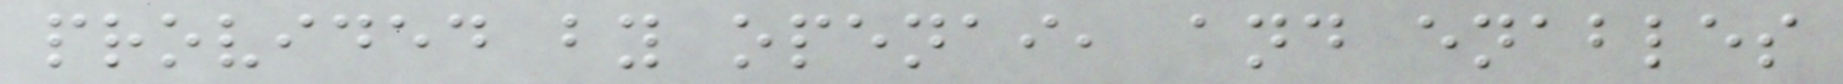provided by openai, and enables
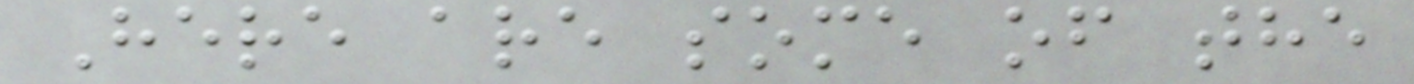Here are some of the
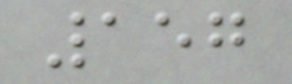157
